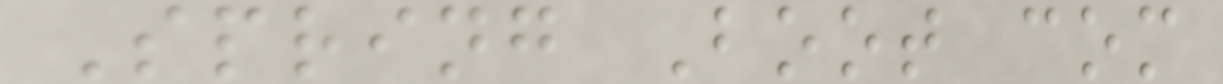Spring Boot com
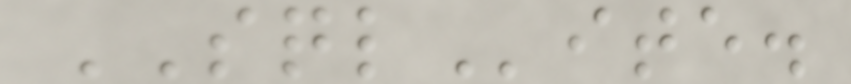SQLite.
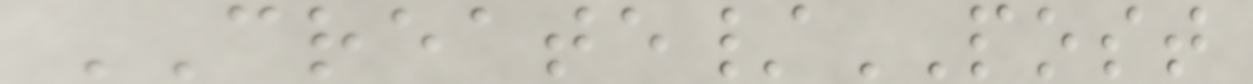CREATE/POST
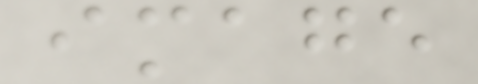image
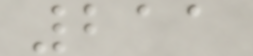211
